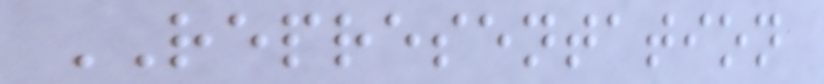REPRESENTATION
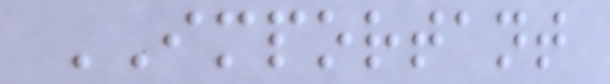IMPORTANT
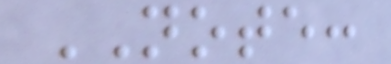NOTE:
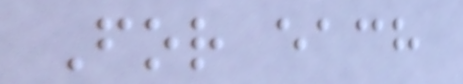For each
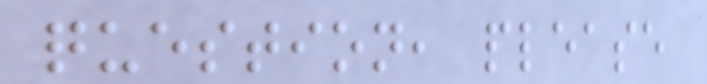question, please
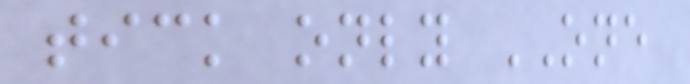tick only ONE
